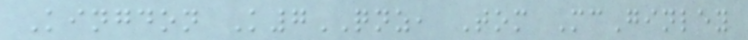Kingdon K7QNZ, Tom McGinley
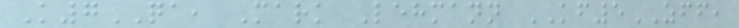K7QA, Mark Lehmann KF5ZFF,
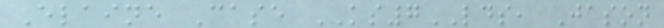Elaine Case KS7LDS, Jason
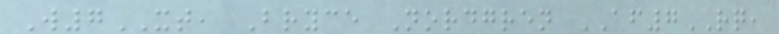W7XT, Bryce Nordgren AF7RQ,
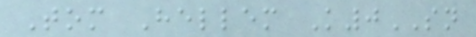Tom Hellem K0SN
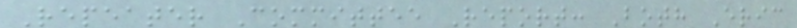Repeater Committee Report: Both Eric
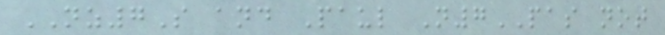NZ7S and Paul N7PAS not
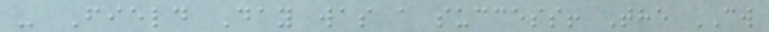- Field Day was a success! The CW
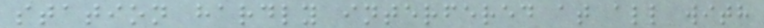station hardly interfered at all with
